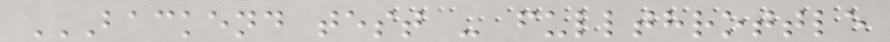BACKEND TEST - FULLTHROTTLE
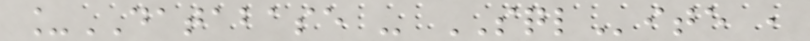_DATABASE - SQLite ,
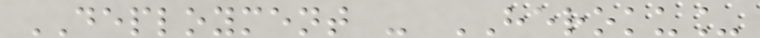DEPLOYMENT - HEROKU_
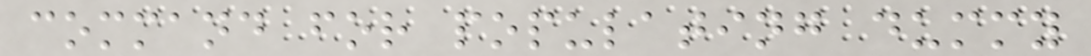command for populating dummy
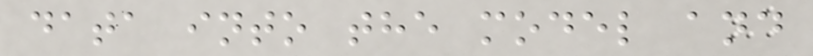data into the model and
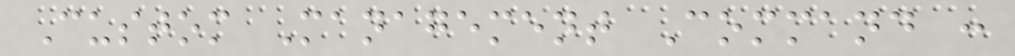Custom Management Command :
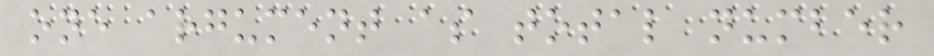one argument as total number
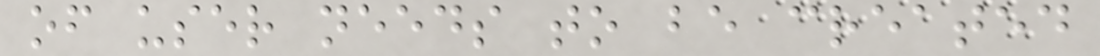of user needs to be created
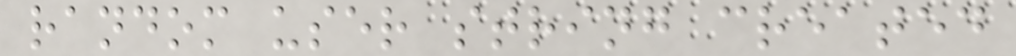random user string created
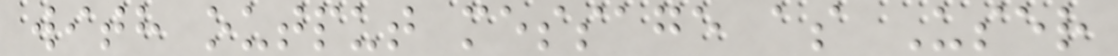with output message as User
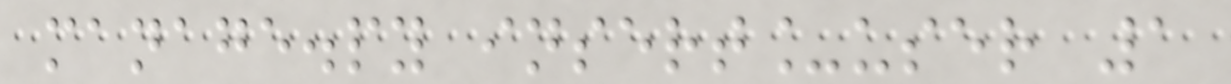manage.py insert_user 1
